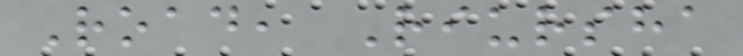Road, Riursha
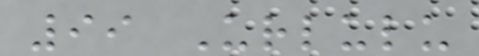99 Urlulu
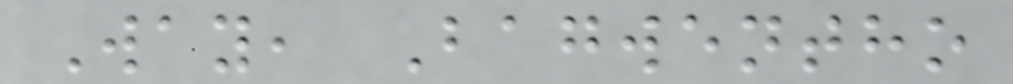Way, Bagwentho
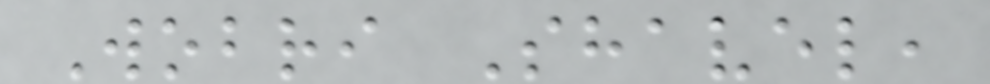Wobri Shavel,
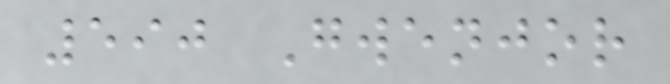590 Gwenjor
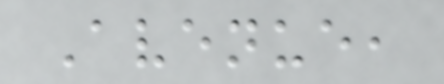Avenue,
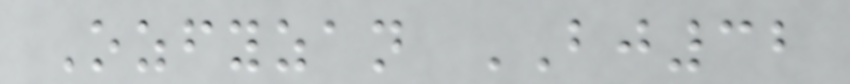Ozfyzan BJ32
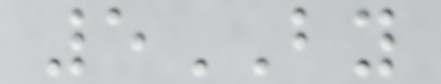5BY
